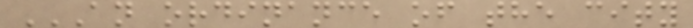AN ORDINANCE OF THE CITY
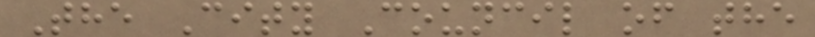The City Council of the
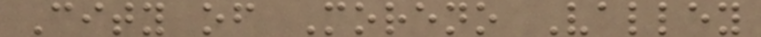City of Moreno Valley
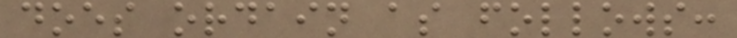does ordain as follows:
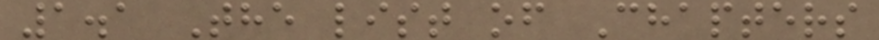1.1 The list of Chapters
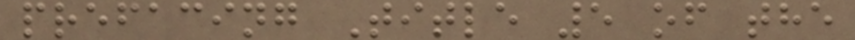prefacing Title 5 of the
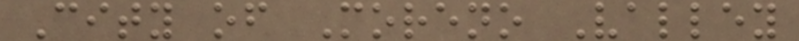City of Moreno Valley
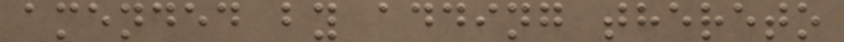amended by adding thereto
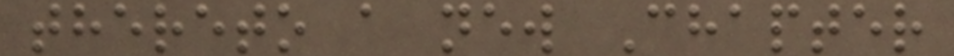thereto a new Chapter
